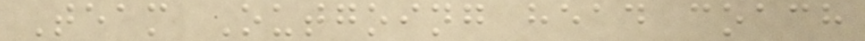Team Outgoing head coach
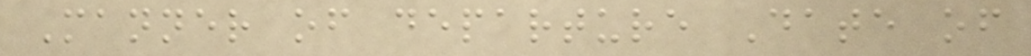Manner of departure Date of
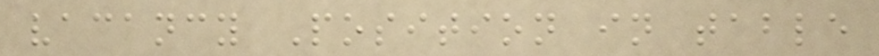vacancy Position in table
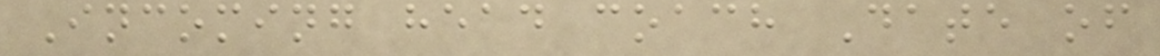Incoming head coach Date of
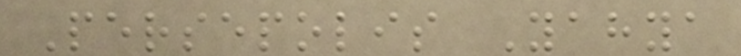Persepolis Yahya
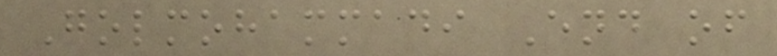Golmohammadi End of
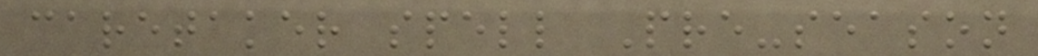caretaker spell Pre-season
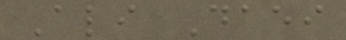Ali Daei
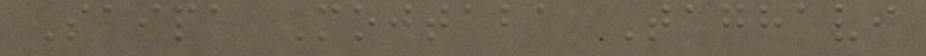Saipa Mojtaba Taghavi
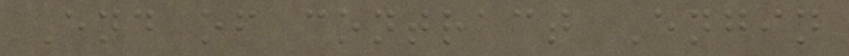End of contract Engin
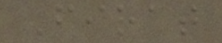Firat
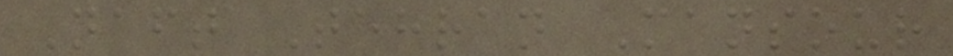Naft Tehran Mansour
